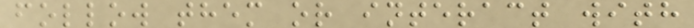follow them or interact with
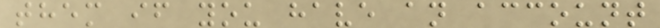them if you have an account
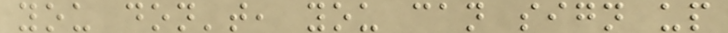you don't, you can sign up
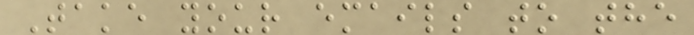Take your emails to the
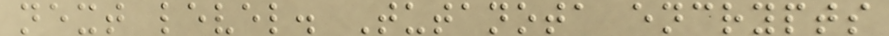next level. Tutanota encrypts
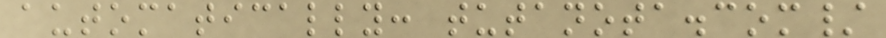automatically: tutanota.com/
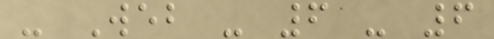- Web - 6 - 6
